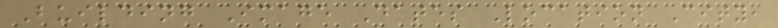Building Image Dates Location City,
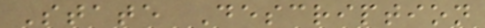State Description
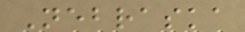Nebraska
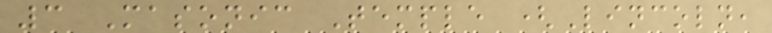3 Masonic Temple (Lincoln,
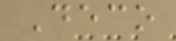Deco
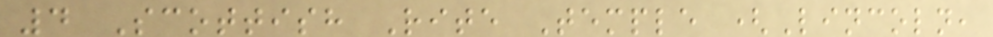4 Scottish Rite Temple (Lincoln,
